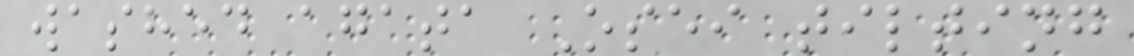washed agata Osei tilting
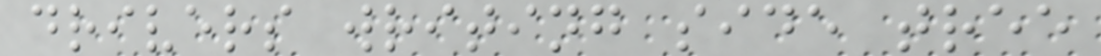drivers writing side tree
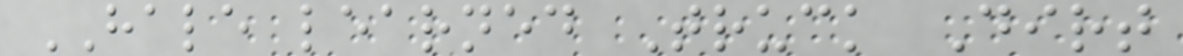HALE learned Truck Dirt
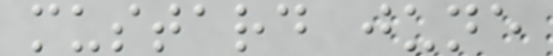mustard june
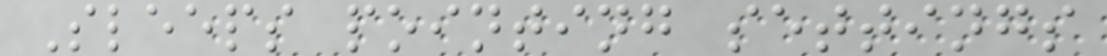Sleeps pointing settings
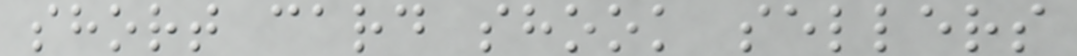short card shook sellers
